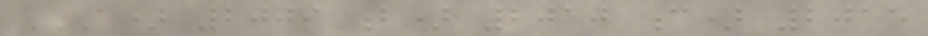A) 2009 B) 2010 C) 2015
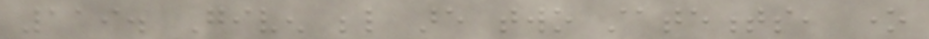119. Given below are two statements, one
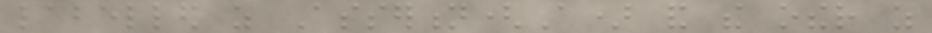labelled as Assertion(A) and the other as
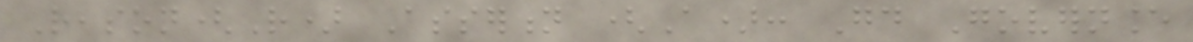Reason(R) Assertion (A): Good Governance
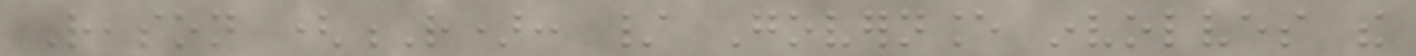Reason (R): / Governance involves the
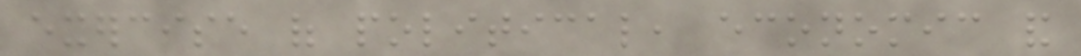exercise of political, economic and
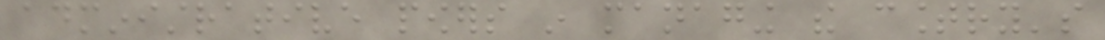administrative powers in managing the country's
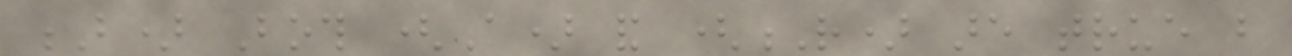B) Both (A) and (R) are true but
